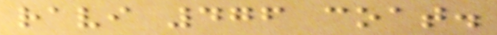ravi 476 coat.
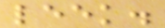leek.
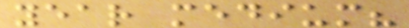year medium?
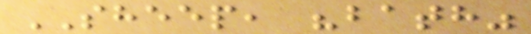SHEEP, "bath"
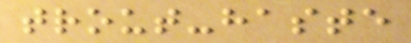trout-haste
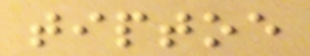tiptoe
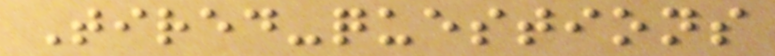Tired-questions
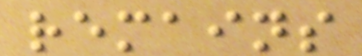remains
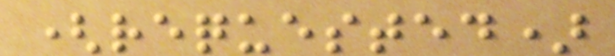(requested)
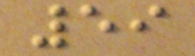59
